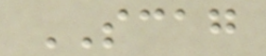SCAG
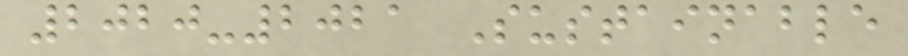2020-2021 Sustainable
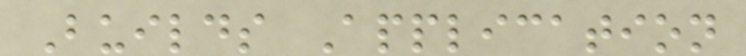Builds Application
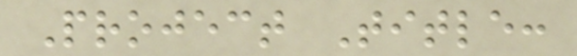Project Title:
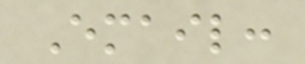Email:
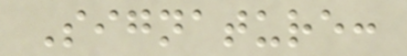Signature:
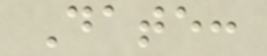Date:
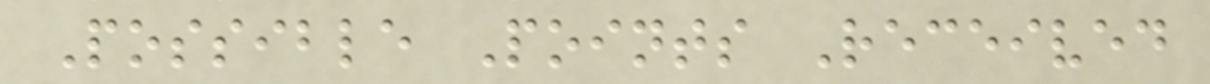Possible Points Received
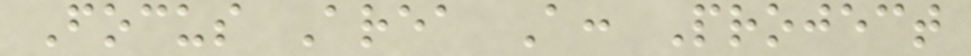Focus Area A: Project
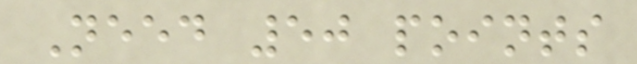Need 50 points
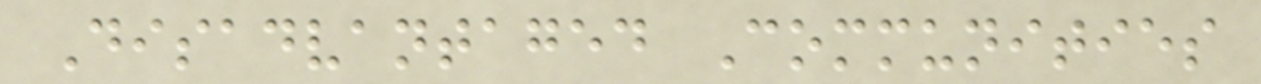Disadvantaged Communities
